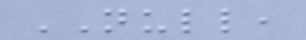NULL,
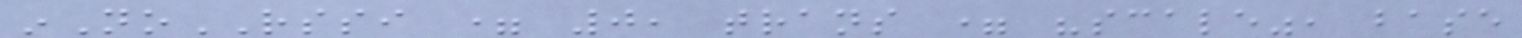inNoRSSI = 0, trans = "scale", base
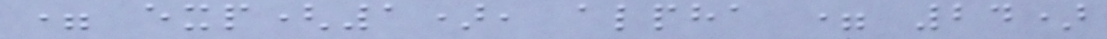= exp(1), alpha = 24)
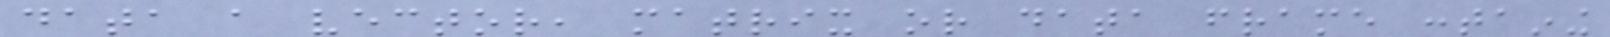data a vector, matrix or data frame containing
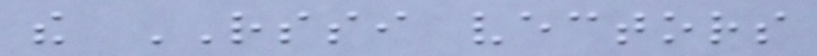the RSSI vectors
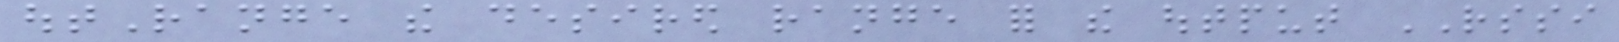outRange the desired range for the output RSSI
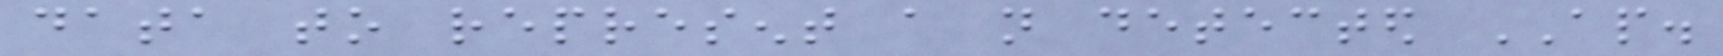data to represent a not detected AP.
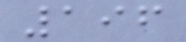196
